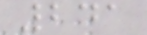241
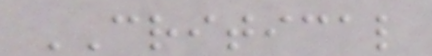CRITICAL
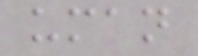uman
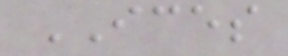ICES
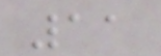11
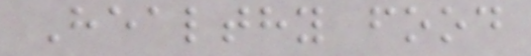Healthy food
